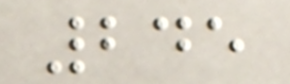245
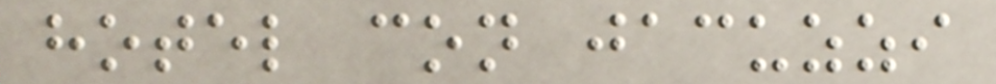hotel con jacuzzi
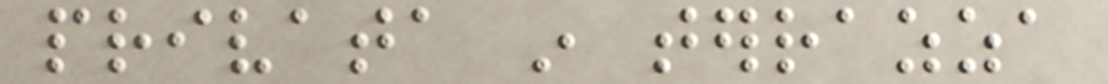privata in terrazza
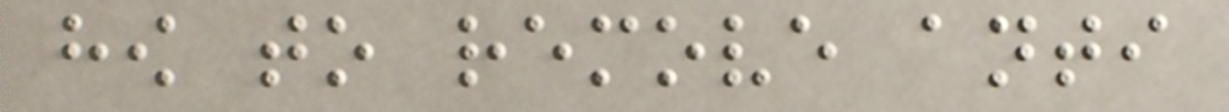how to remove anti
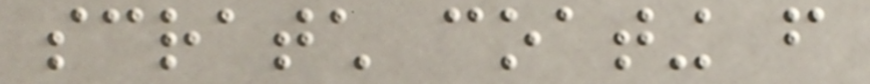scratch coating from
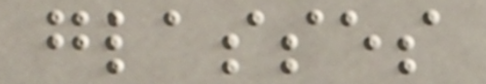glasses
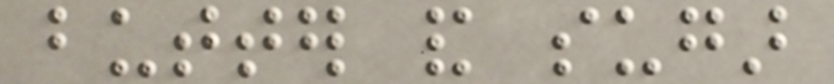butter and sugar
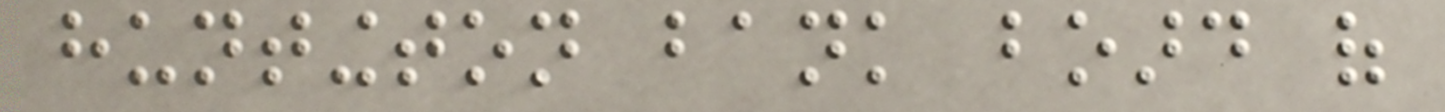huntington bank board of
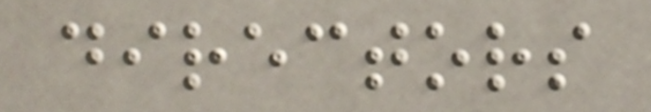directors
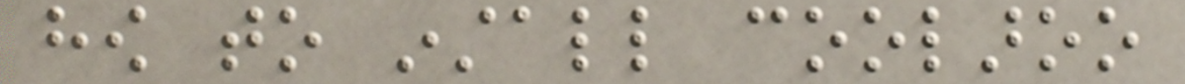how to install coolaroo
